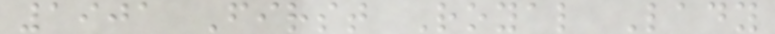1901 First Royal Lady
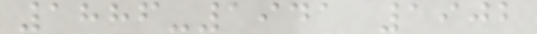1886-1941 1902
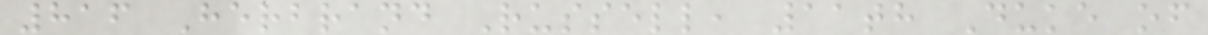816 Herbrand Russell, 11th Duke of
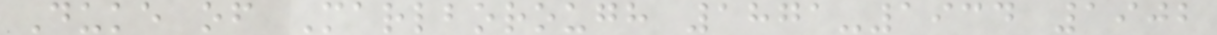Duke of Marlborough 1871-1934 1902
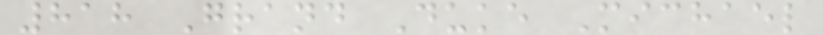818 Grand Duke Michael
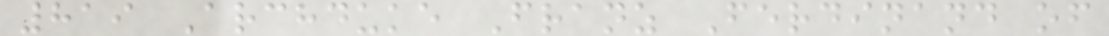819 Archduke Franz Ferdinand of
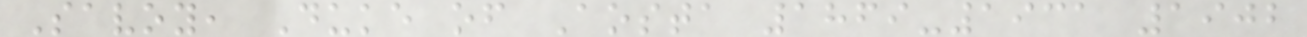Savoy, Duke of Aosta 1869-1931 1902
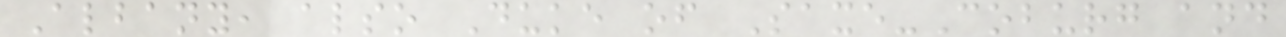Albany, also Duke of Saxe-Coburg and
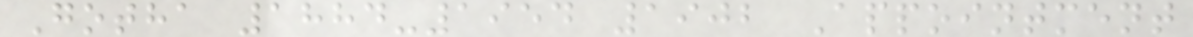Gotha 1884-1954 1902 Appointment
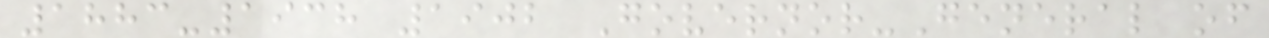1883-1938 1902 Governor-General of
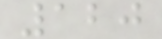120
